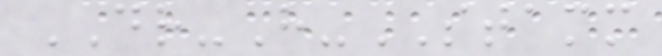DR-H-STAMM
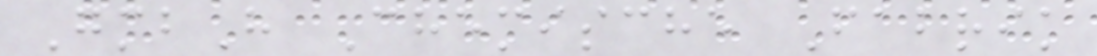GmbH Chemische Fabrik
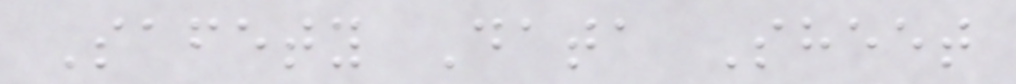Safety Data Sheet
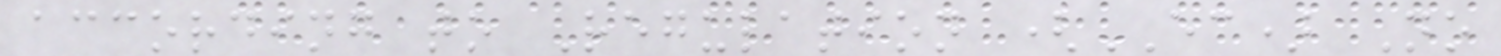according to Regulation (EC) No
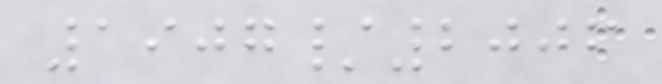1907/2006
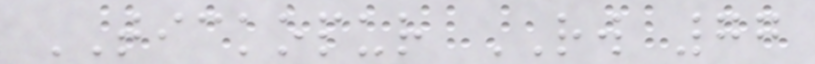TICKOPUR RW 77
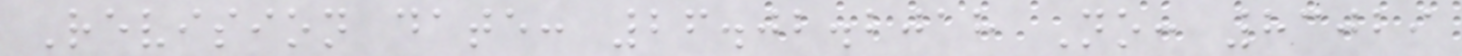Revision date: 26.02.2018 No: 83029
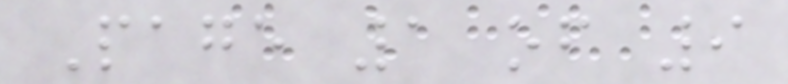Page 1 of 9
